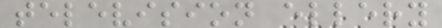television ellery
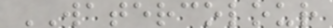WATERCOLOUR
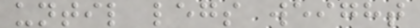until legs weight
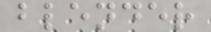blender
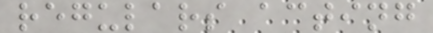regulars acting
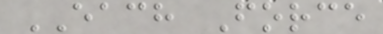EACH Force
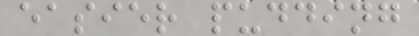easier pudding
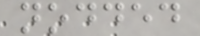nodded
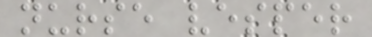nurse vesper
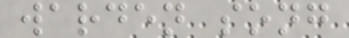warden song
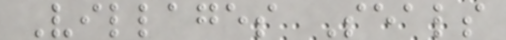Villages Seals
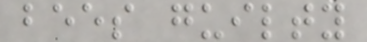bees guilty
